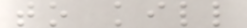to kill
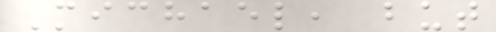Michael, but
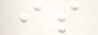is
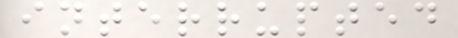interrupted
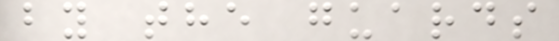by the guards
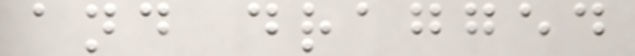and dragged
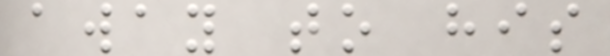away to his
